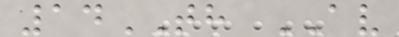14TH AV
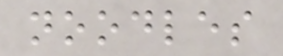noodles
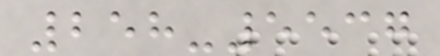258-5537
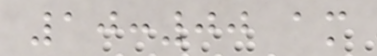10:00 am
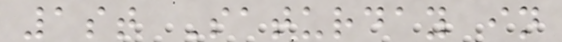1st Saturday in
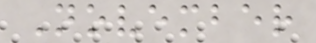November
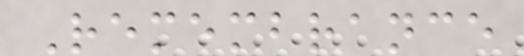Remembrance
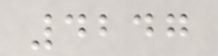4247
